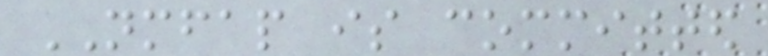NMFAP is committed
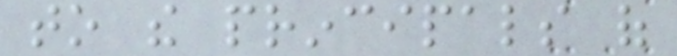to the principals of
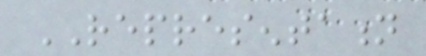REPRESENTATION
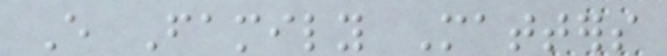Every Family Matters
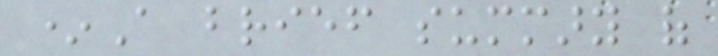*A brief summary of
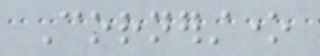Cornerstone
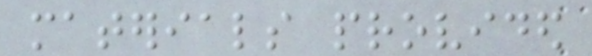materials provided
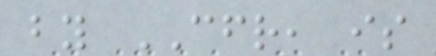by CFR, is
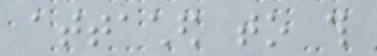attached to this
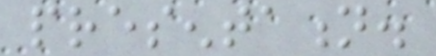presentation.
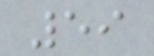59
